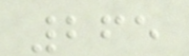265
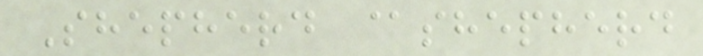Shepherd @shepherd
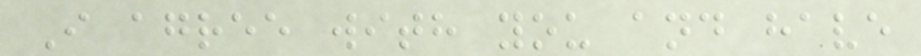I agree with you and have
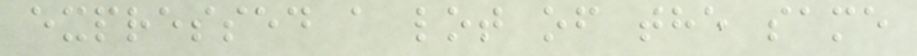expressed a lot of the same
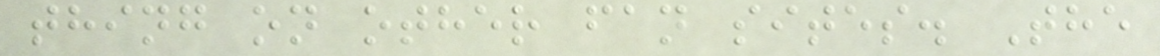thing on other fan sites. The
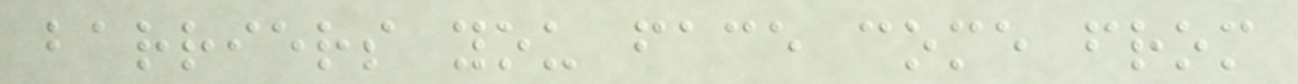barriers you face come from
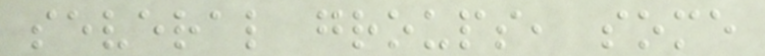several groups, some
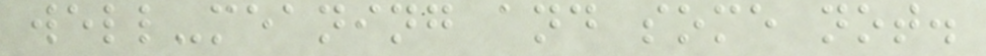well-meaning and some not.
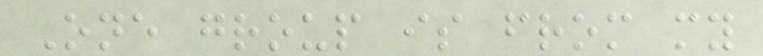One group is from my
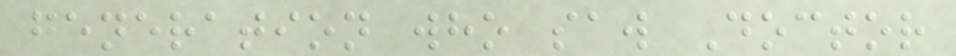generation who saw Doctor
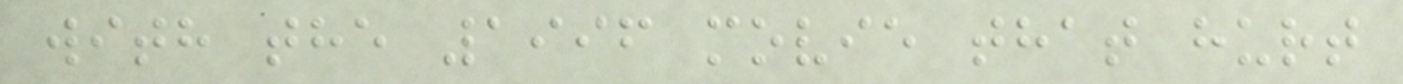with the 1996 movie that hurt
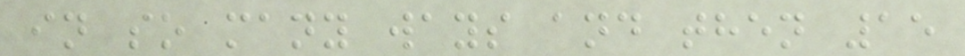in so many ways and then 15
